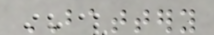BATTERY
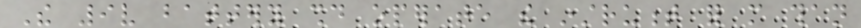The 9v battery should operate the instrument for more than
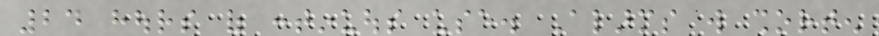24 hours of continuous use. Alarms will shorten
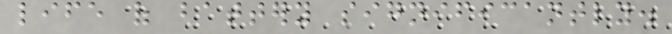life of battery significantly.
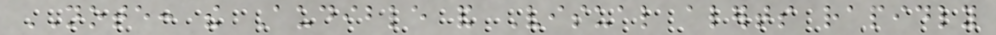NOTE: the Audible and Visual alerts rapidly
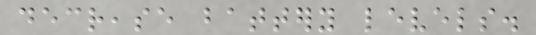decrease battery levels.
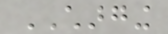CHARGING
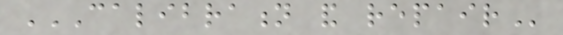CALIBRATION AND REPAIR
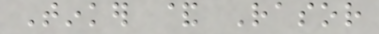Tinker & Rasor
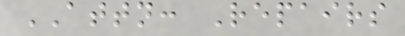ATTN: Repairs
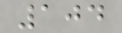104
